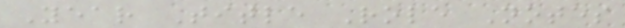Year Title Role Notes
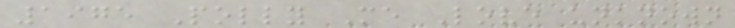1975 Polly Me Love unknown
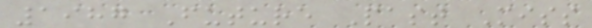1987 Future Past Miss
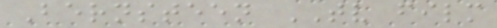Bernsteen TV film
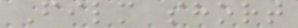Film short
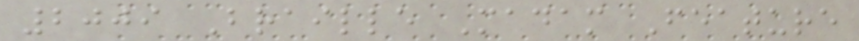2009 Braille Madam Feature
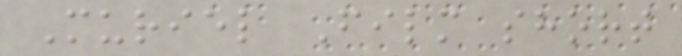Muriel Film short
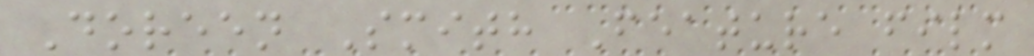Doreen Smith Feature film
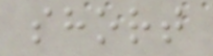short
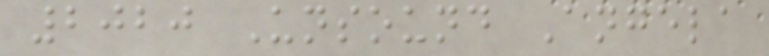2020 Unsound Angela
